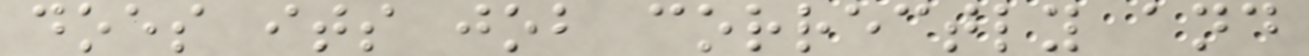does its job correctly and
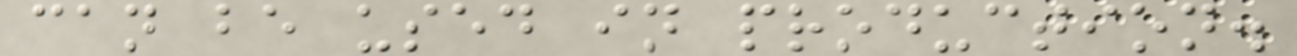can be used in production.
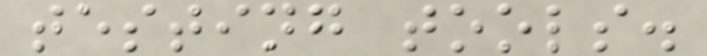testing tools.
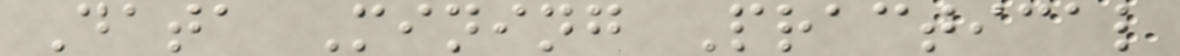Data Mining Practical
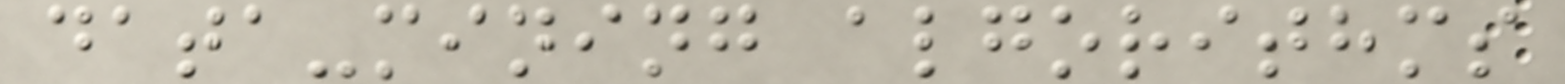data-mining algorithms
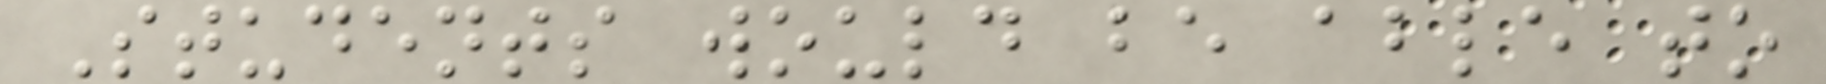Students would be able to
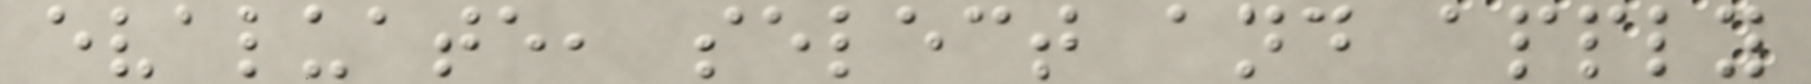evaluate, select and apply
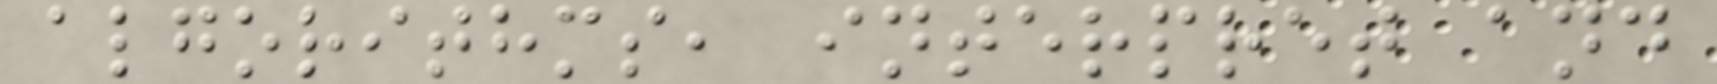algorithms, interpret and
